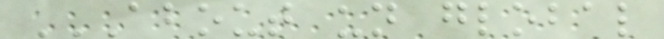ABOUT UN GLOBAL
